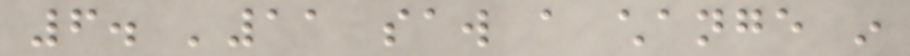6. '11 saw a change in
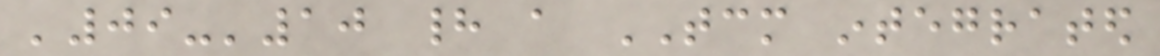'09-'10 had a TCM integrated
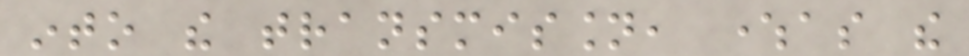into the transmission, whereas the
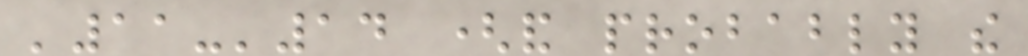'11-'14 (and probably the
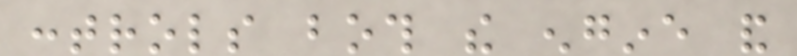controls both the engine and
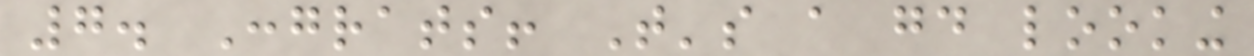7. Congrats! That's a good looking
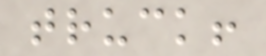truck!
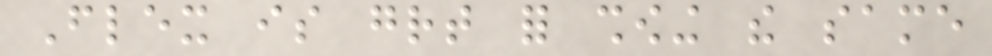Flex is great for showing the same
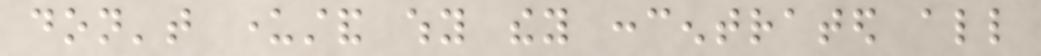don't understand why they concentrated all
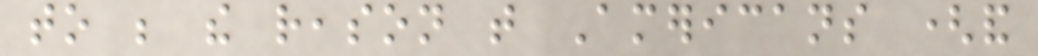to be the reason that Americans (and
